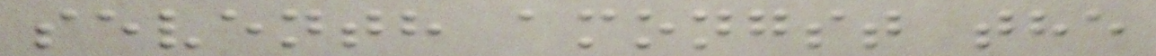seventh amongst the
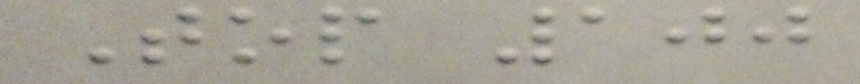Top 100
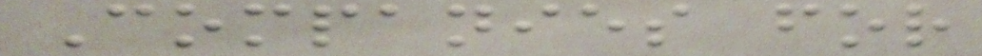Companies for
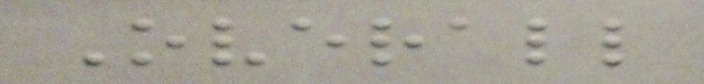Overall
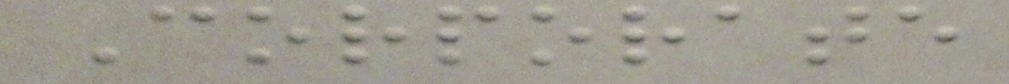Corporate
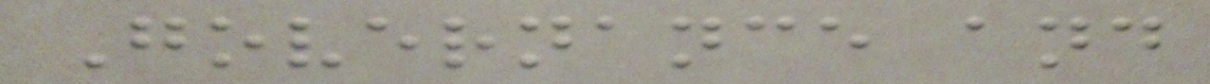Governance and
